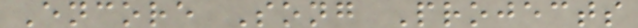Encore Song Projects
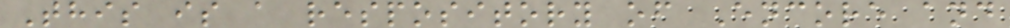This is a respository of Encore and
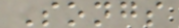Songs
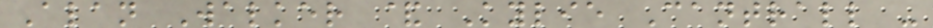Alan Walker & Kylie Cantrall -
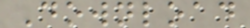Download
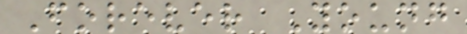Forever Young
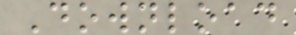Download
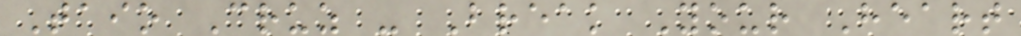Taio Cruz - Break Your Heart
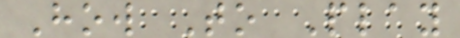How To Play
